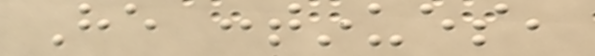He continues,
